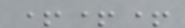+++
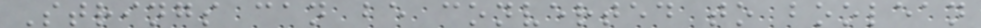Strings can be converted to boolean
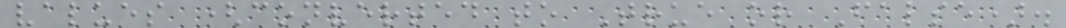values (converted to True or False).
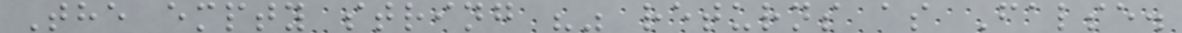The empty string "" returns as False.
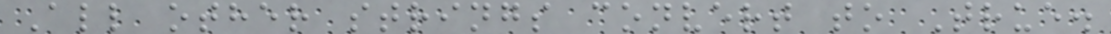All other strings convert to True.
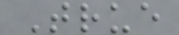True
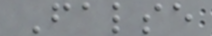False
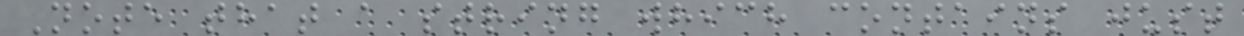Note that a string which contains just
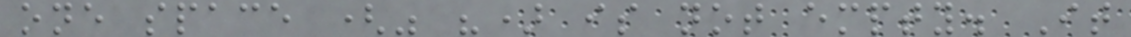one space (" ") is not empty. It
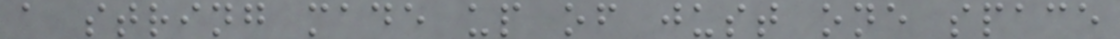a string made up of just one space
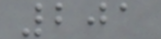201
